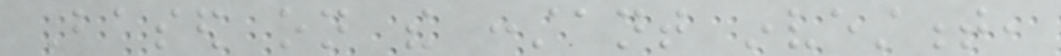Based on the constant investment,
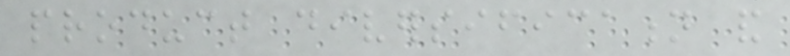product diversification and
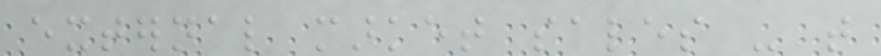external market sales - that
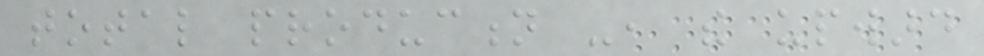total production -, the upward
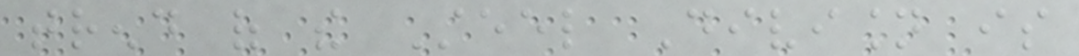trend of the Steel Division is
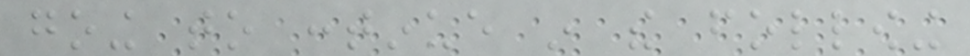going to continue in the following
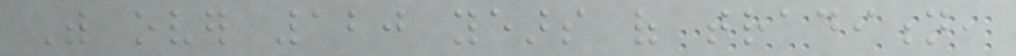With over 120 years of tradition,
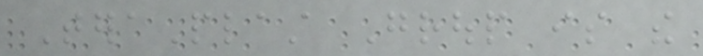TeraPlast Group is the
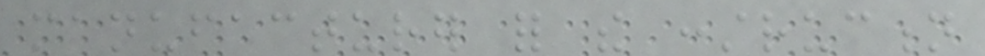manufacturer for the construction
